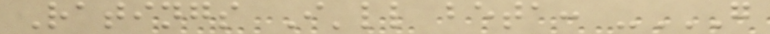Ratings I'll beta: -G
